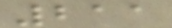211
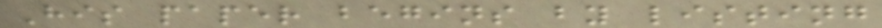His paper begins by listing
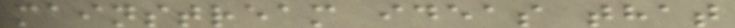mainstream ideas that
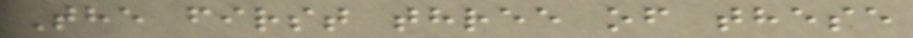The first three of these
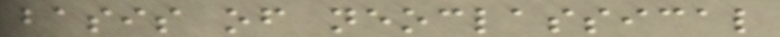basis of neoclassical
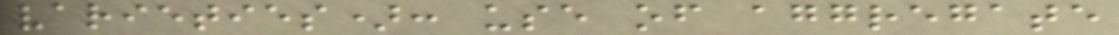varieties): use of aggregate
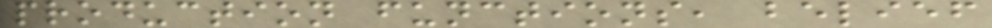production functions, belief
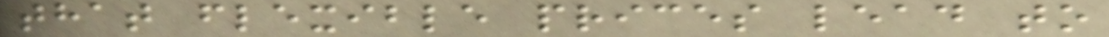that flexible prices lead to
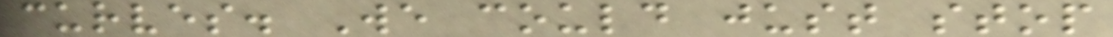curves. We could just stop
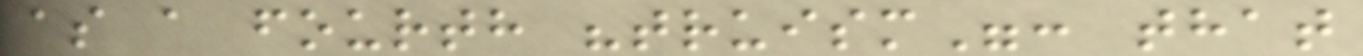as a fourth "truism": that
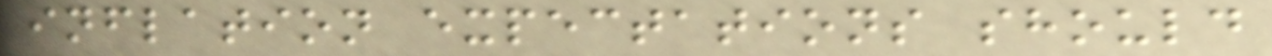inflation expectations should
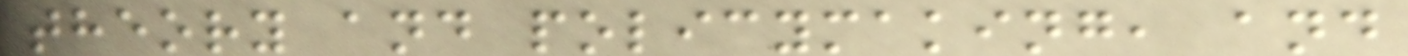theory and policymaking, and
